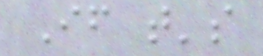If that's
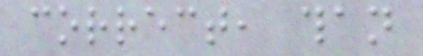correct, than
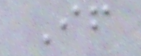If
